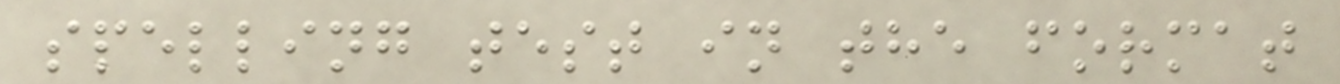spelling test in the format
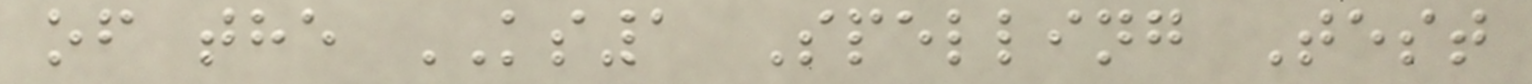of the KS1 Spelling Test
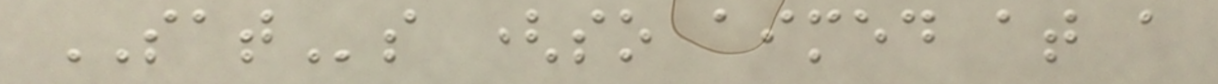SATs (so aimed at a
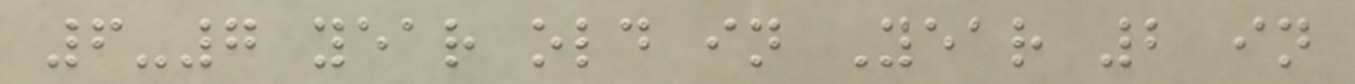6-7 year old in Year 2 in
